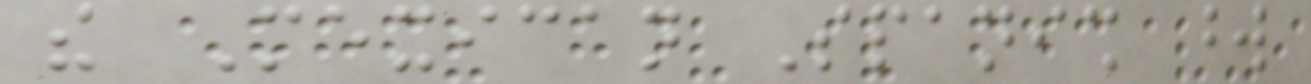the Mexican Spanish word
